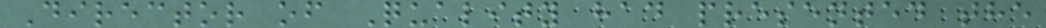Director of Quality had presented the
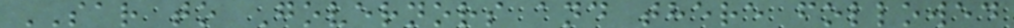SAR to Governors and there followed
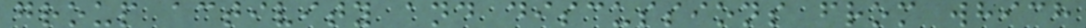group activity and discussions from which
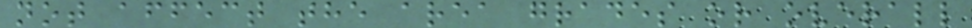not affect the area grades or overall
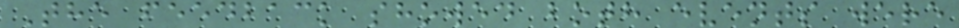The feedback showed both events were
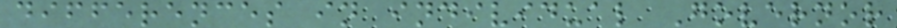differences in individual Governor
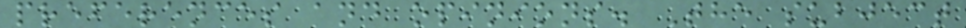preferences and opinions. The subject
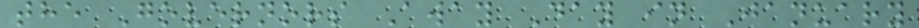the Governors Away Day in January
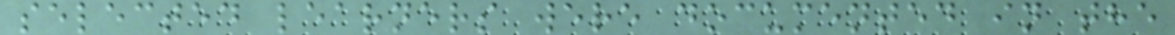selected learners were documented in the
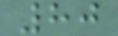80
